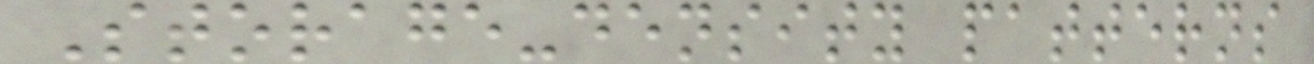Storage-density patterns
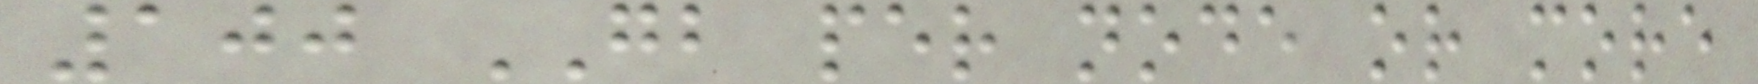100 GB per node or more
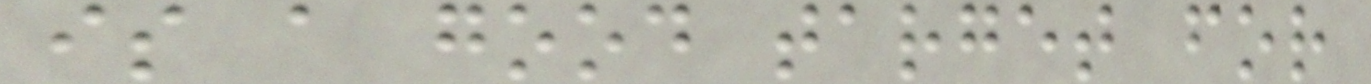is a good target for
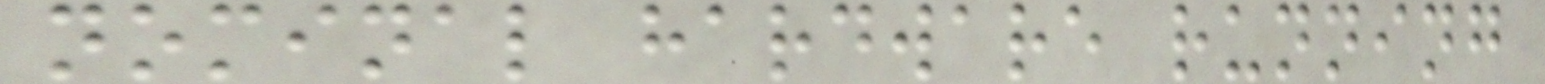nominal hardware running
